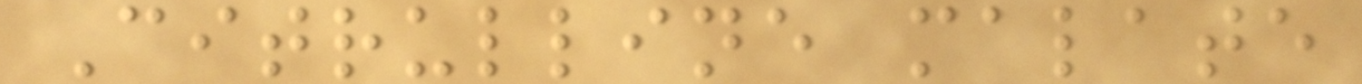Citrulline malate
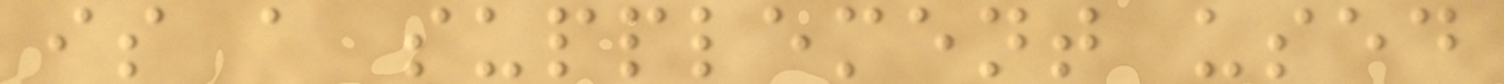is a supplement used
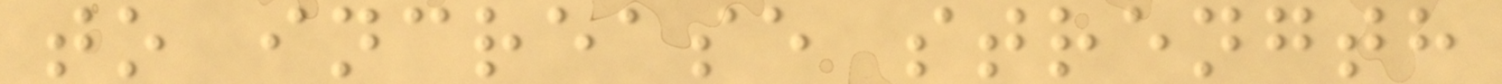to increase strength
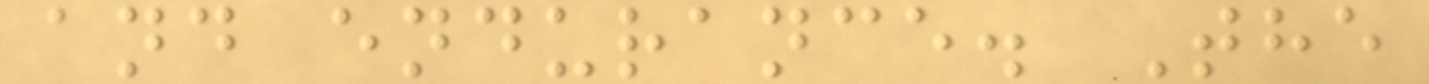and endurance. The
